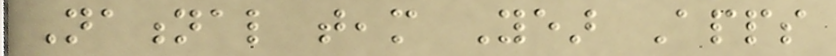National team Year Apps
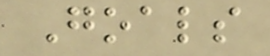Goals
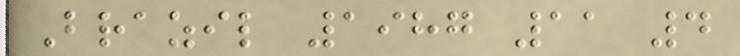Brazil 1987 11 4
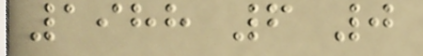1988 6 0
